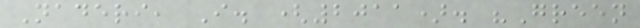Naderi, I. (2011). "Green
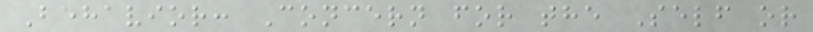Behavior: Concern for the Self or
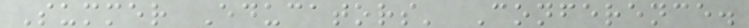Summer Educators' Conference.
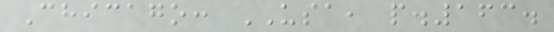Chicago: USA, p.163.
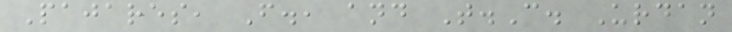Pajares, F., and T.C. Urdan
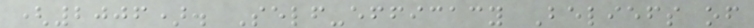(2006). Self-efficacy Beliefs of
